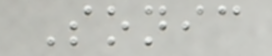Sonic
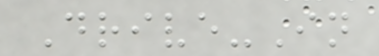Drive-In
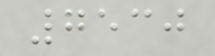7530
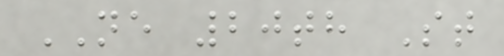NE 20th St
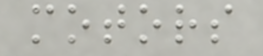motors
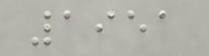1951
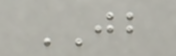JB
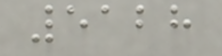5128
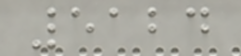5124
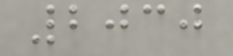2030
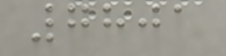7801
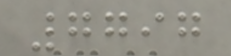7797
